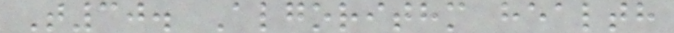T30. Algorithm health
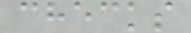checks
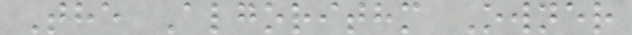The Algorithm Owner
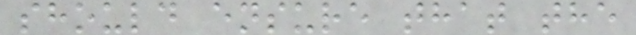should ensure that the
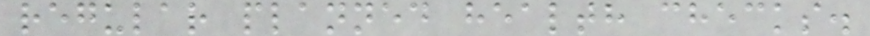regular planned health checks.
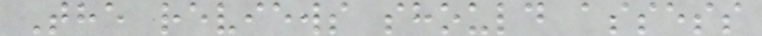The reviews should assess
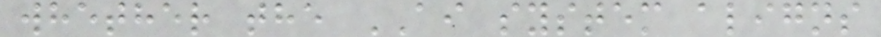whether the AI system aligns
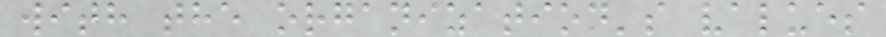with the organization's values
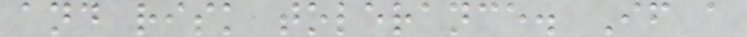and risk tolerance. If a
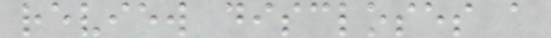review discloses a
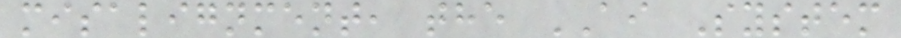misalignment, the AI System
